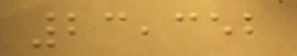23,352
